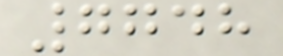7748
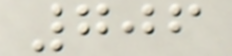706
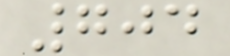704
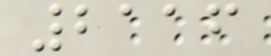2116
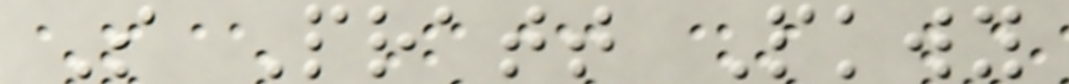S Pratt Pkwy
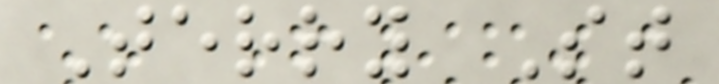Terry St
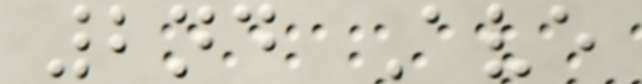2nd Ave
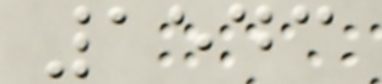1543
